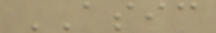ASIC
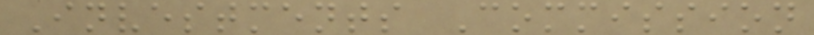Investments Commission
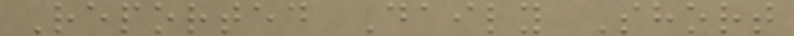Reported Daily Short
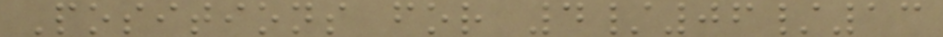Positions for 4/06/13
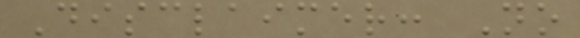Disclaimer: No
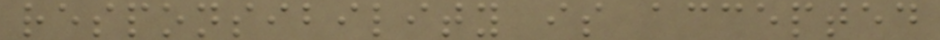responsibility is accepted
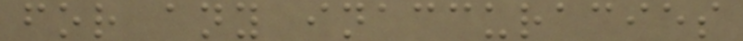for any inaccuracies
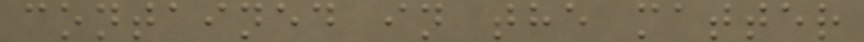contained in the matter
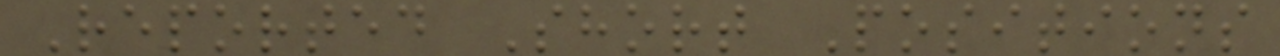Reported Short Positions
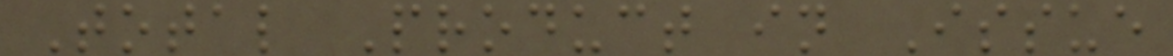Total Product in Issue
